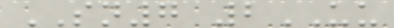SN7 2UU
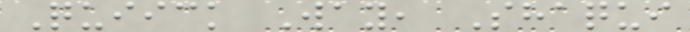Quiick Way, Shaqui
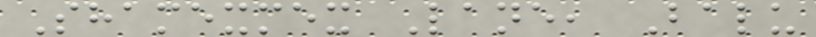Shamexmex Lane, Balu
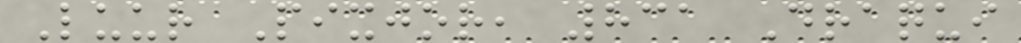Luur Pixjor, 831 Draqui
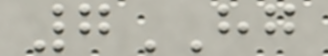7HG
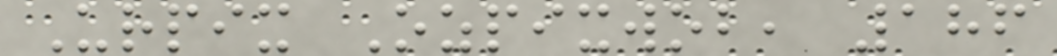Urpix Ozpixwob, 186
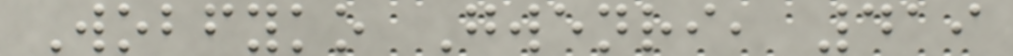Wobfyko Gwenri, 419
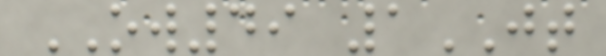OW49 1JT
